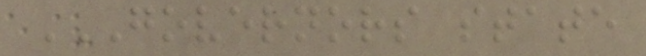GOVERNORS STATE
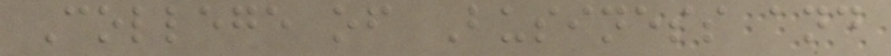College of Business and
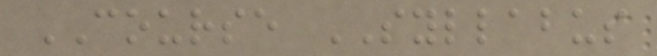COURSE SYLLABUS
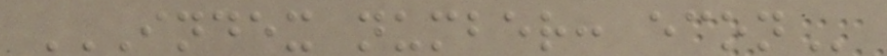INDEX NUMBER: ECON
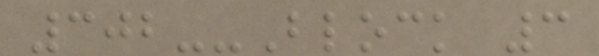302--Block 3
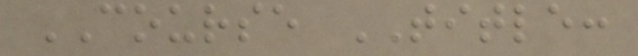COURSE TITLE:
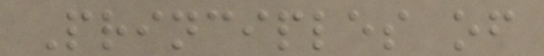Principles of
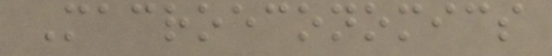Macroeconomics
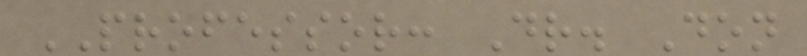PROFESSOR: Dr. Don
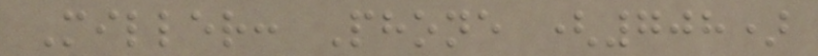Miller: Phone (708)
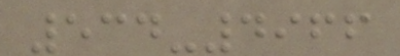534-4966
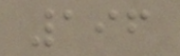196
